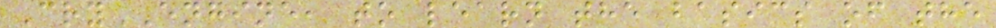CryENGINE, to learn the basics of the
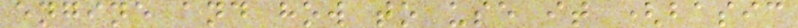engine and how to use it (basic
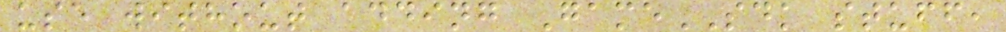use without adding GameSDK stuff,
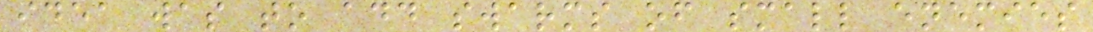idea was to add swarms of small enemies
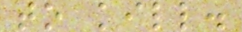to kill.
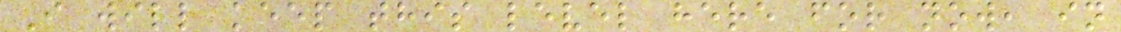I will keep this level here for now, in
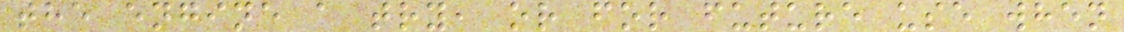the engine a try, or for future use when
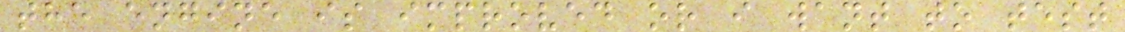the engine is improved or i want to test
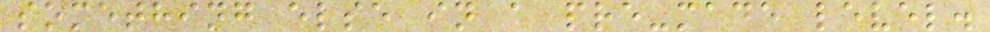something else in a pre-made level.
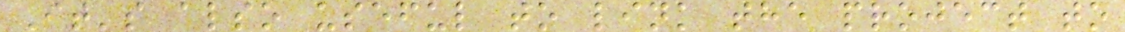It's also useful to link the project to
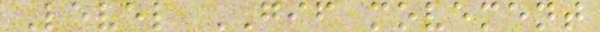Level GIF movement
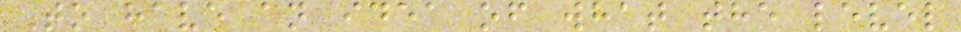To have an idea of what the level
